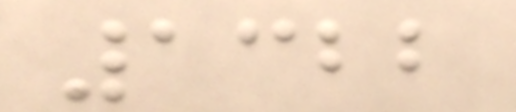1322
